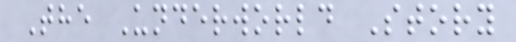The Underworld Story
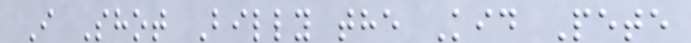I Shot Billy the Kid Pete
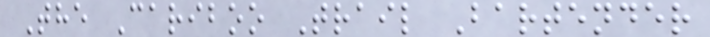The Cariboo Trail Bartender
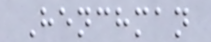Henchman
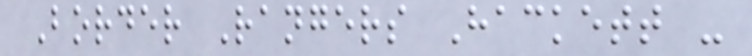Border Rangers Hackett -
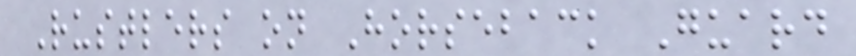Rustlers on Horseback Guard
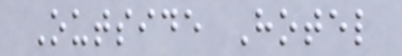Outside Hotel
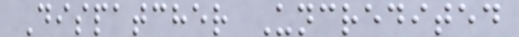Dispatcher Uncredited
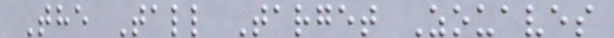The Tall Target Zouaves
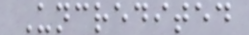Uncredited
